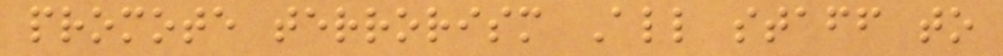promote terrorism All staff to
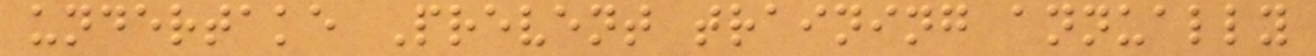undertake Prevent training annually
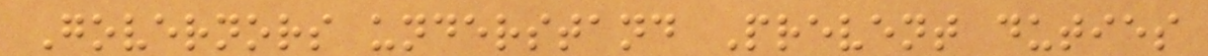Governors understand Prevent duties
